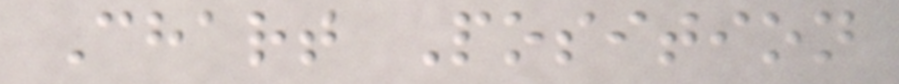Chart Position
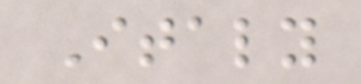Italy
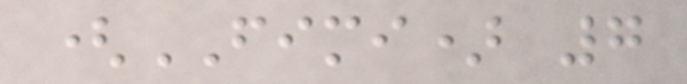(FIMI) 7
